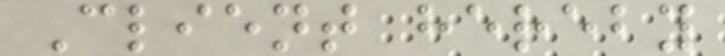Client hereby
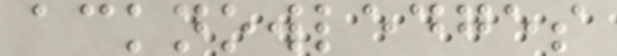acknowledges
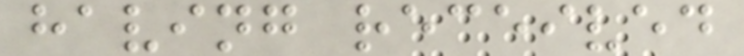having received
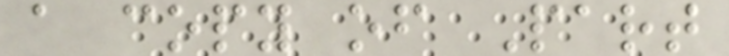a copy of Part
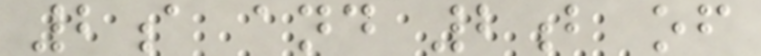2a and 2b of
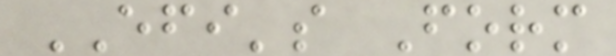EFI's Form
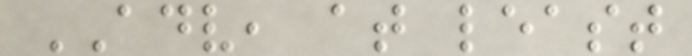ADV, at least
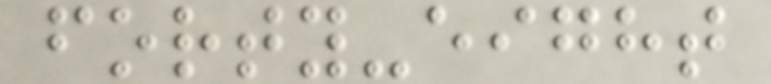forty-eight
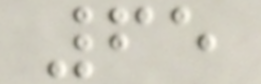65
